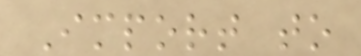Import to
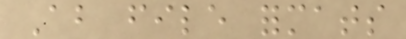About file formats
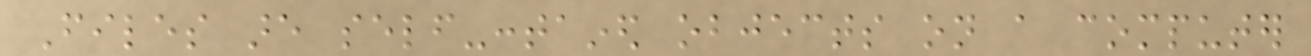Files are self-contained objects on a computer
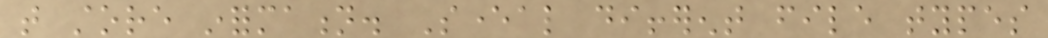that store information. Several different file types
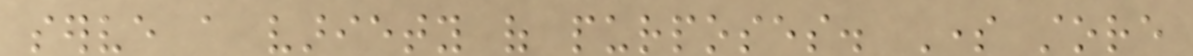serve a variety of purposes. Some store
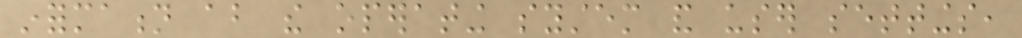information about the operating system and user settings,
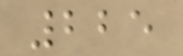225
